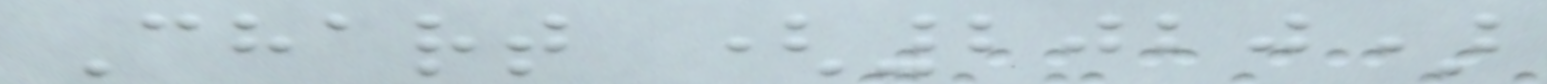Chart (2020)
